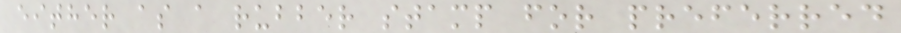either as a rubber stamp for preferred
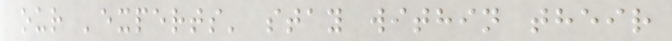our 'experts' stay within their
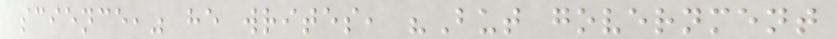science," he writes, "But government
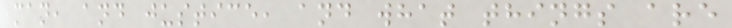man, and justice, and what things are
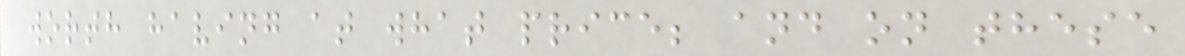worth having at what price; and on these
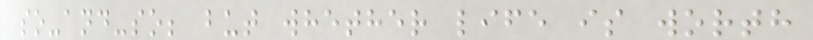so-and-so; but whether life is worth
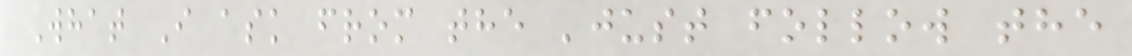What I ask from the 'just follow the
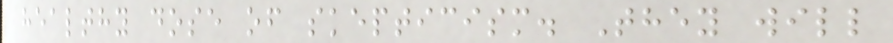healthy dose of skepticism. They will
